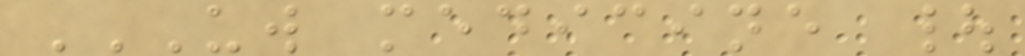UW MEDICINE |
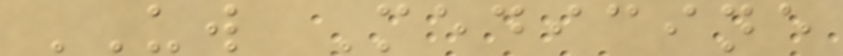UW Medicine
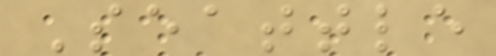Seattle
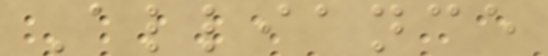Alliance
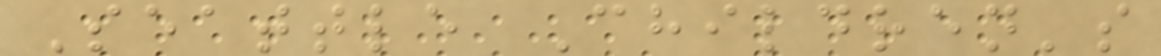Seattle Children's
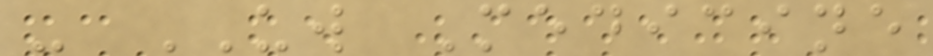- UW Medicine
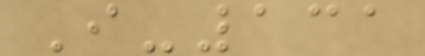I-131
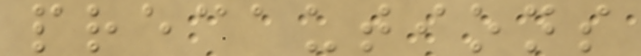precautions
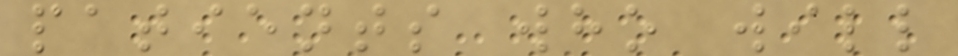patients who will
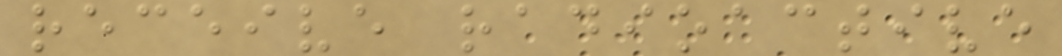receive radioactive
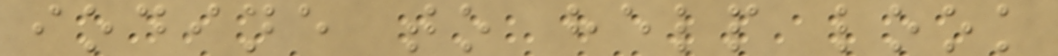iodine to help look
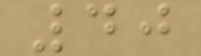40
